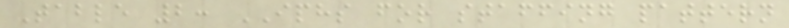Table 2: IPHS for staffing pattern
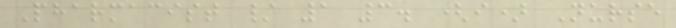Pharmacist / 1 3. (i) Nurse
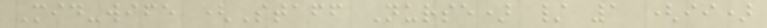Mid-wife (Staff Nurse) / 1 (ii)
